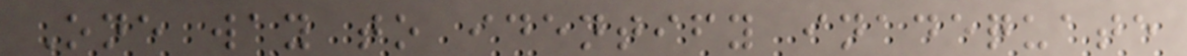One way to identify inadequate
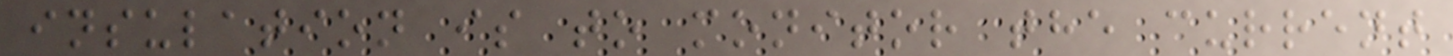insulation is to monitor the current
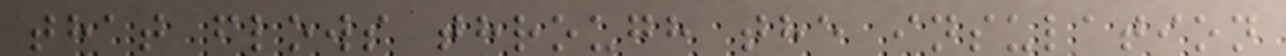that flows through the insulation
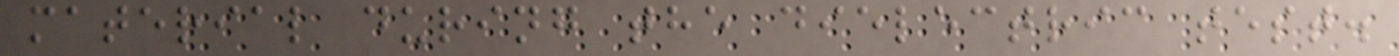material during the dielectric test.
